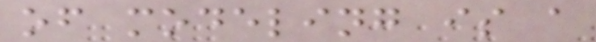of modeling is a
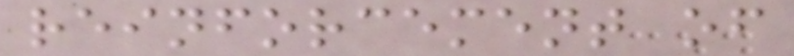reinforcement of
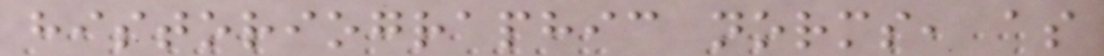historiographic norms, as
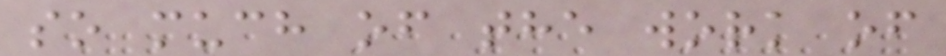so much of the work of
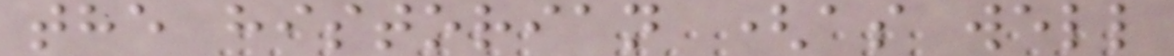the historian (as well
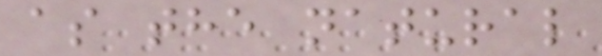as the natural
